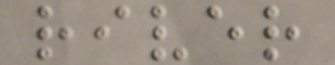river
